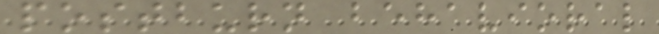postburn behavioral
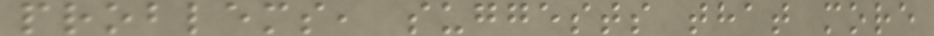problems, suggests that more
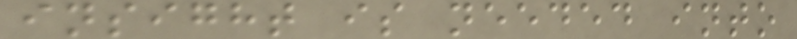insight is needed into
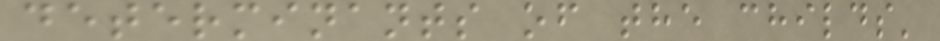determinants of the childs'
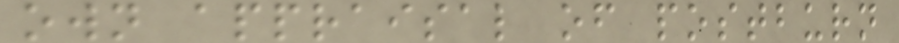own appraisal of postburn
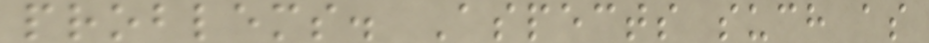problems. Aspects such as
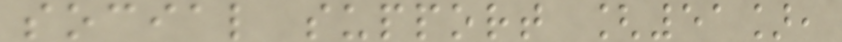social support [51],
